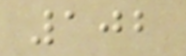102
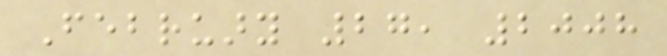February 27, 2008
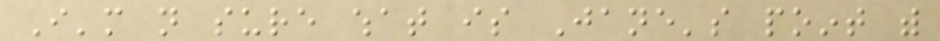I'm not sure what is Jane's point with
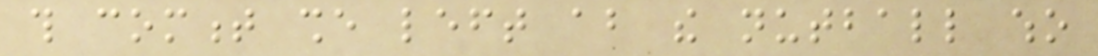this comment she left about the nutball who
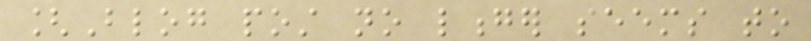[Blog post no longer seems to
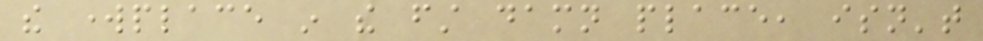the workplace in the first damn place, isn't
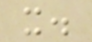it.
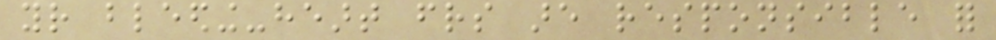your bleeding-heart friends are responsible for
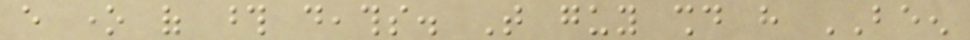every one of those deaths. That guy should have BEEN
